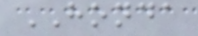HONDA
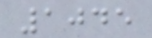1045
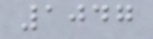1047
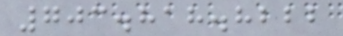703.818.8222
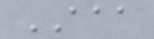AAA
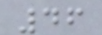46
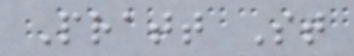Pratt St
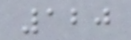120
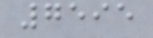7595
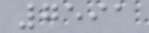7591
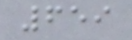659
